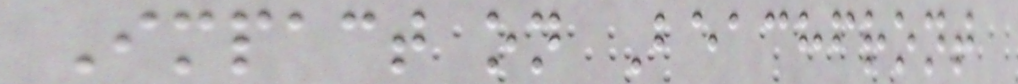Impact on Beachfront
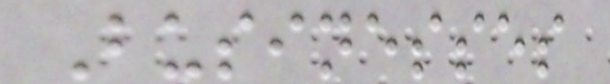Businesses
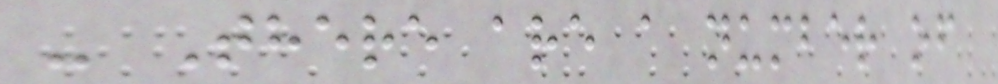- There are a number of
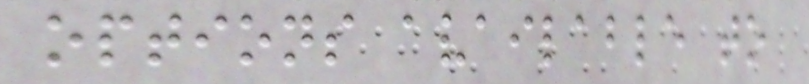options available to
